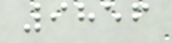9856
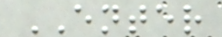ENTER
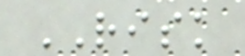RISK
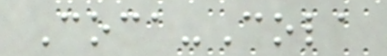Coca-Cola
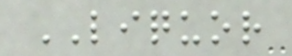LIQUOR
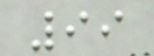99
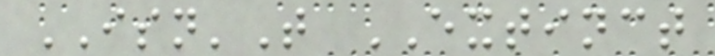ISN'T EXTINCT
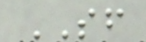SF
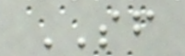SF
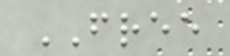FREE
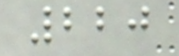220
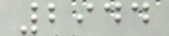2944
